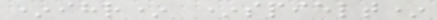*ihr* *spielt*
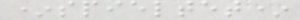*spieltet*
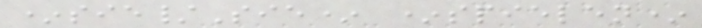*sie/Sie* *spielen*
